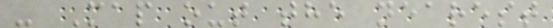- Map out the nearest
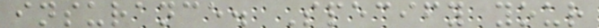insurance. Specify your
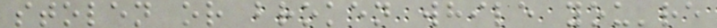stolen or broken while you're
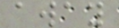away
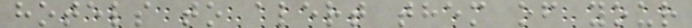hotels to alert them of your
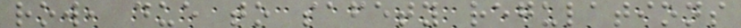row, due to safety regulations
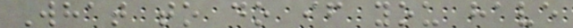What to do if you have
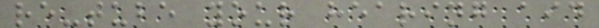re-tube your hearing aid
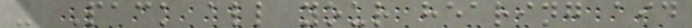- Pack all your hearing aid
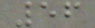56
